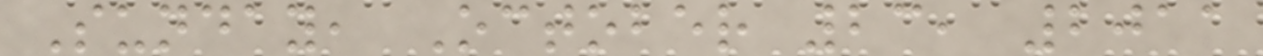Sunday, October 23, 2011
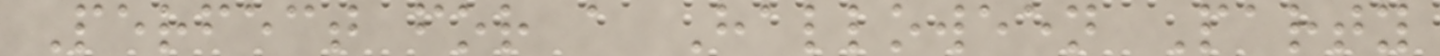Perfect for a Halloween Party
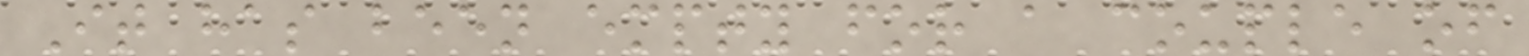It has been empty for a couple of
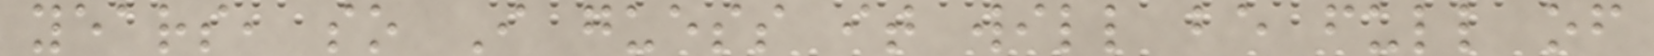years, so I guess it will be full of
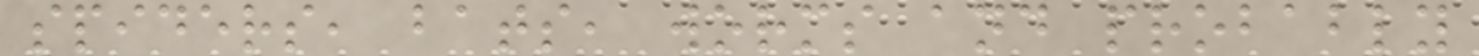spiders, bats, worms and probably
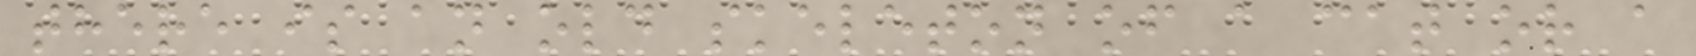there is an old skeleton of a cat or a
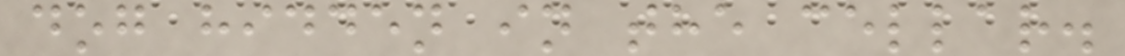dog hidden in the cellar.
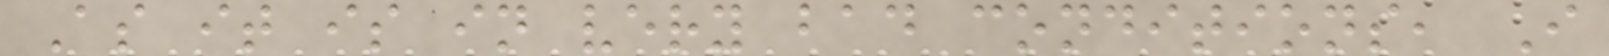As it is in very bad conditions, I
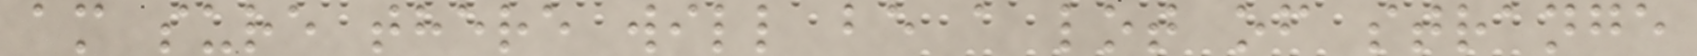am sure there will be a lot of strange
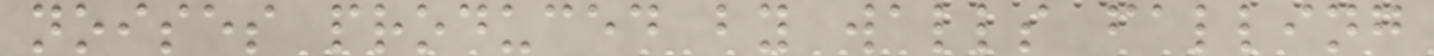noises produced by walls falling
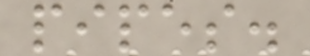pipes.
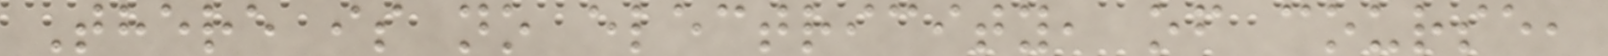There is no electricity, of course,
